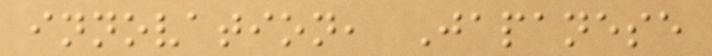innovation, Japanese
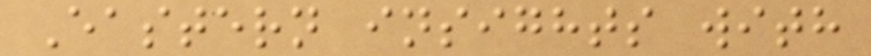Eastern insights with
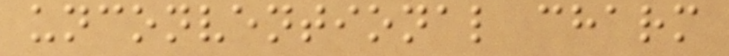unconventional charm
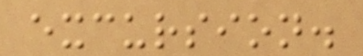excursion.
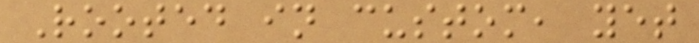Rooted in custom, yet
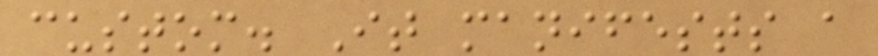custom. It manifests a
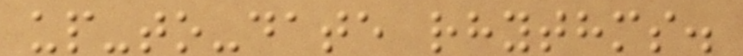up-to-date rhythms.
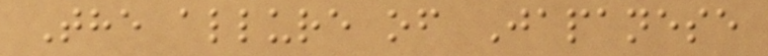The allure of Japanese
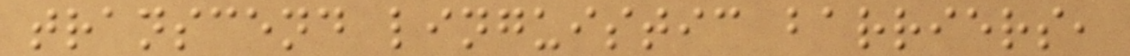transcend linguistic barriers,
